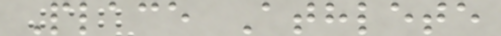Place Athlete
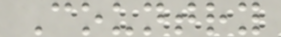Country
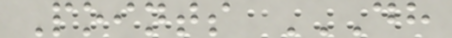Points DH
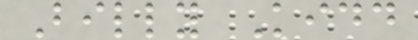Billy Kidd
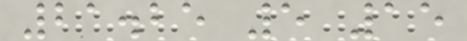21.25 5 15
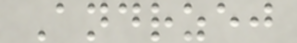Andrzej
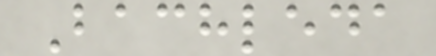Bachleda
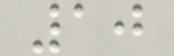10
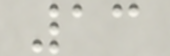13
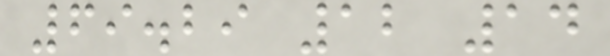69.29 12 14
